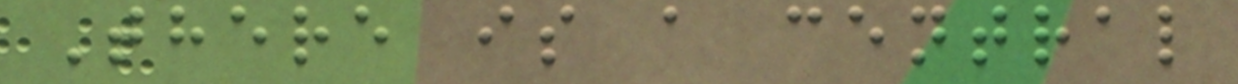There is a central
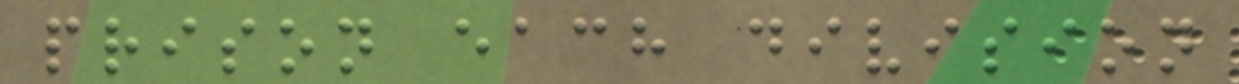prison each division
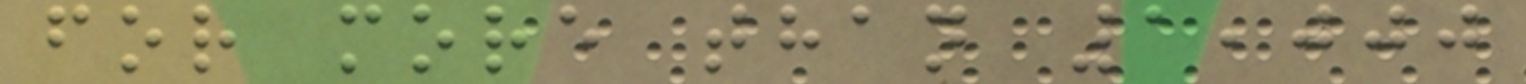for more than 1,000
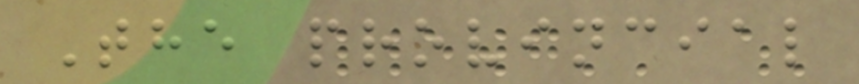The provincial
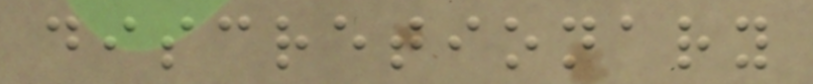discretionary
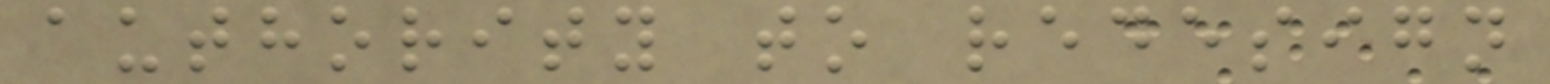authority to redesign
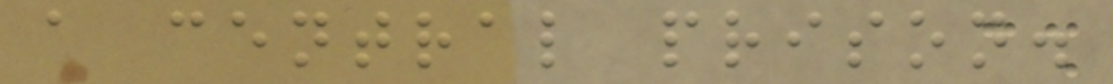a central prison.
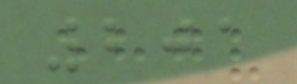201
